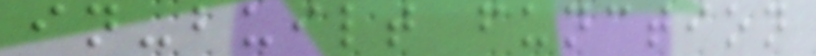in-built function
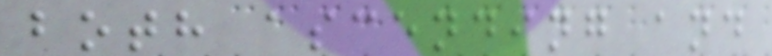both ascending and
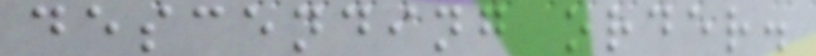descending order.
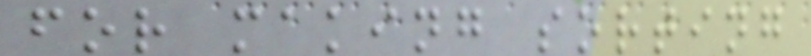for making sorting
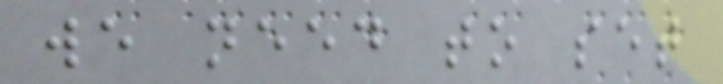we need to set
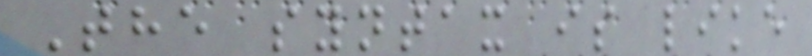The syntax is like
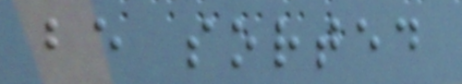be sorted
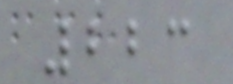223
